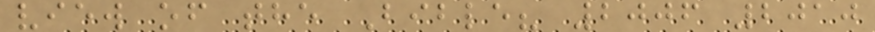view of the Bible? 2006 2010
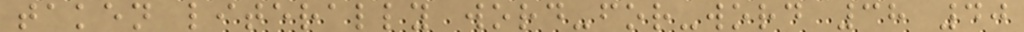taken literally word-for-word 38 40
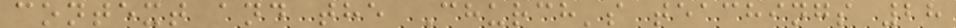context and the Church's teachings 28
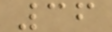36
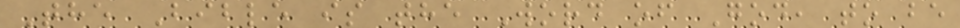The Bible is the Word of God, to be
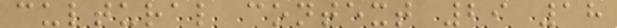cultural context 29 18
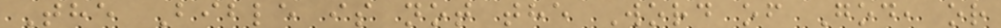The Bible is not the Word of God, or
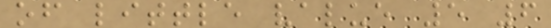of little value 5 6
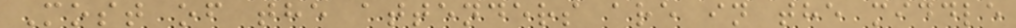Most of the attenders are in the middle
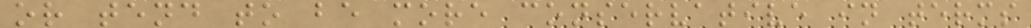or tend to be more conservative in terms
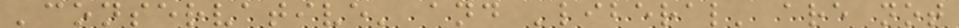'conservative' and 'liberal' are not
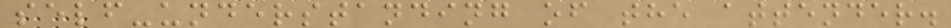self-understanding of the attender.
